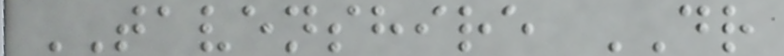TAVENSHIRE DR
